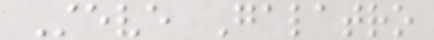Steve Galatro
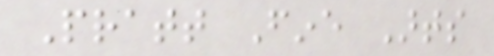Pratt Fine Arts
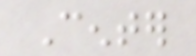Center
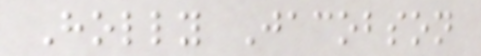Holly Jacobson
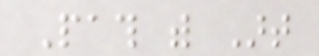Path with Art
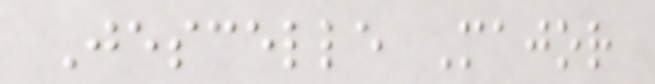Jescelle Major
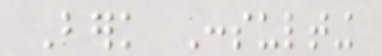Berk Consulting
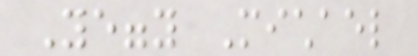Yeggy Michael
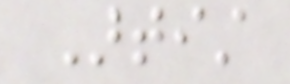Artist
